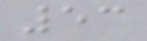53
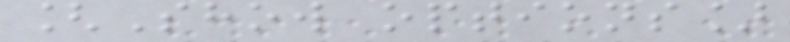[Show options]
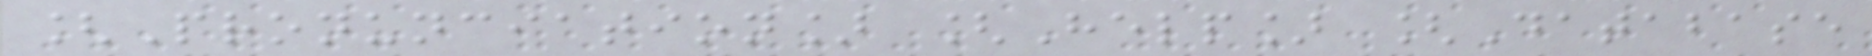[Pronunciation] [Help] [Database
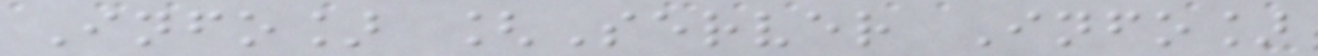Info] [Server Info]
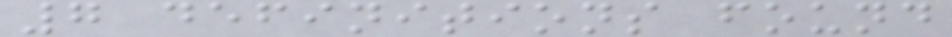7 definitions found
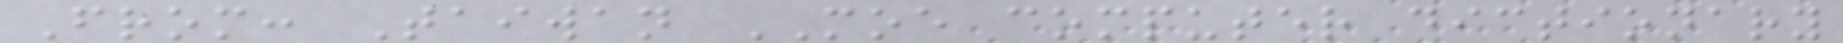From: Taiwan MOE computer dictionary
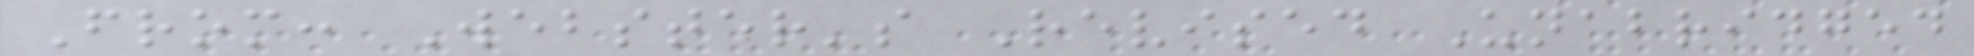From: Webster's Revised Unabridged
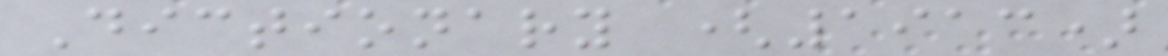Dictionary (1913)
